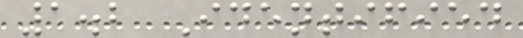1.2 Identified
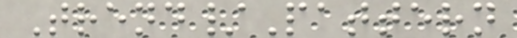Trend/Pattern
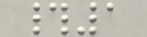#1
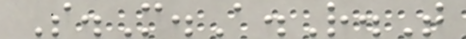S.M.A.R.T
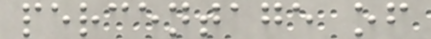percentage of
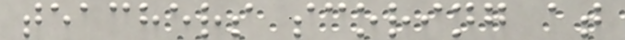teachers scoring at
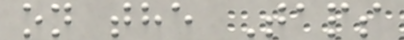on the Taps
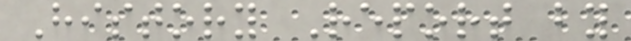History Report by
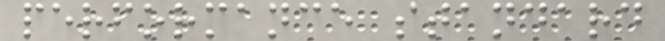performance standard
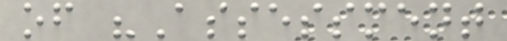of "Assessment
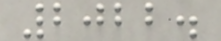2022.
